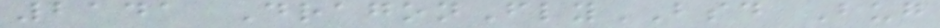2141 DragonFlyBSD Bug
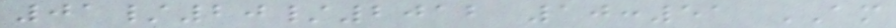01/20/2012 10:51 AM
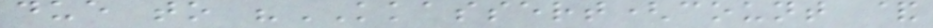due to "KKASSERT(count &
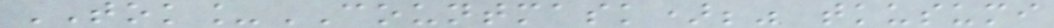TOK_COUNTMASK);" tkusumi
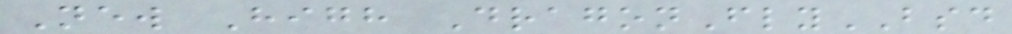New High DragonFlyBSD
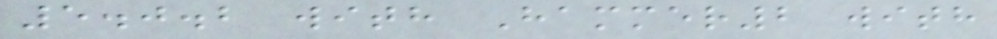5.0.2 with Hammer2 with
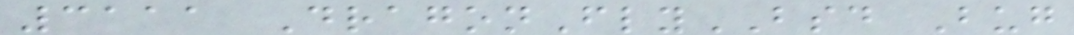3111 DragonFlyBSD Bug
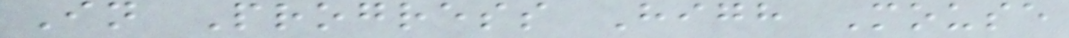In Progress High Mouse
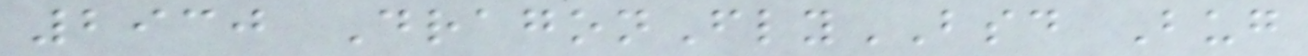2930 DragonFlyBSD Bug
